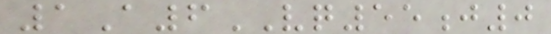1A6VQ55j0
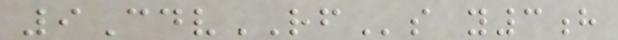9CdvRFs y3h
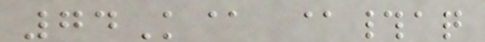74K@ @#aq
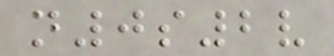n0s2v
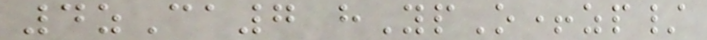4zCa7 hYpO+zp/
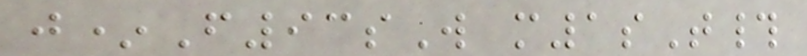j*F93sW m1sT#
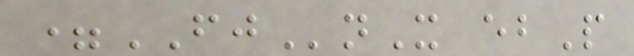=FJnX ebP
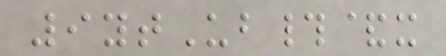9ytUb#&x
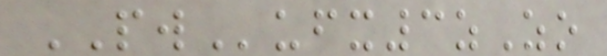PWufx3zZo
